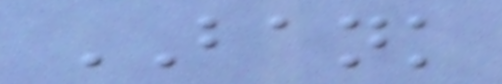BANK
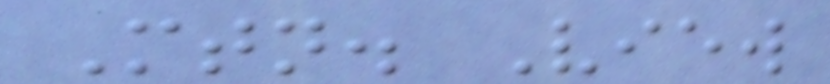Mtn. View
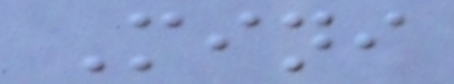Mini
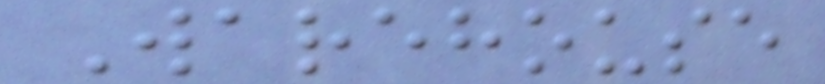Warehouse
